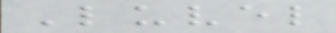Luvel
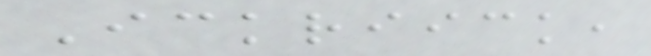Ickriick,
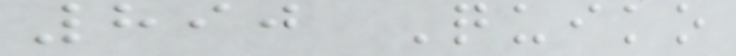890 Quiko
